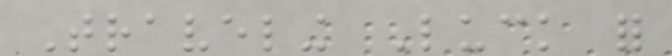Traveling Luck for
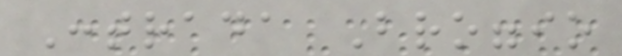Contrada Broggio
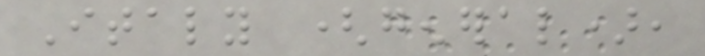Italy (general),
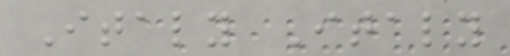Italy Italy
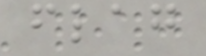flag
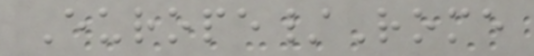Europe/Rome
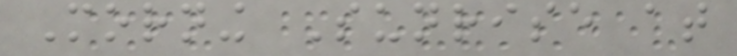Morning Sunrise at
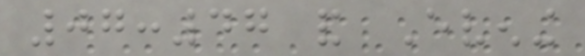07:47 and Evening
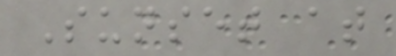Sunset at
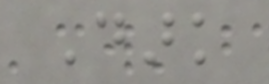Dark
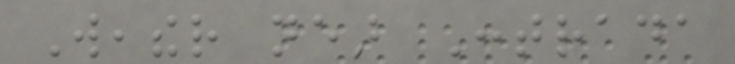Weather near Contrada
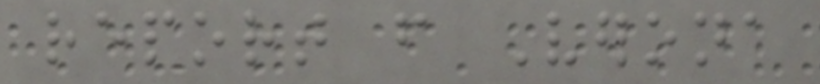report from Verona
